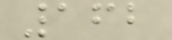162
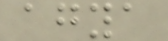agya
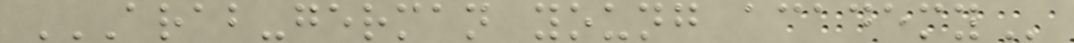ARAB-GERMAN YOUNG ACADEMY
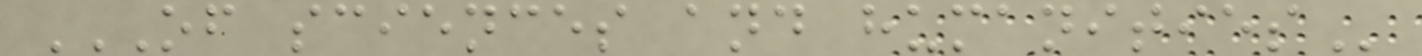OF SCIENCES AND HUMANITIES
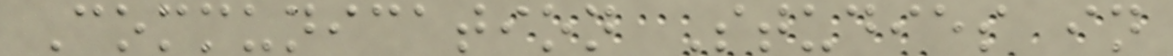Communication Studies in
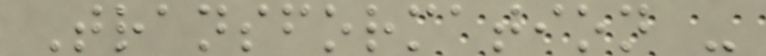Transformation -
